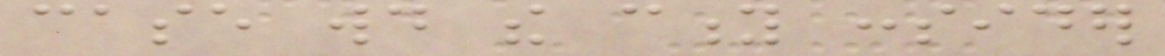case would the city consider
